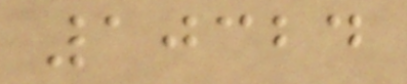10324
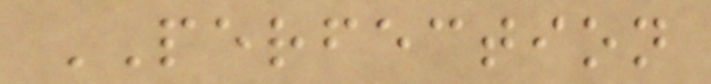PERFECTION
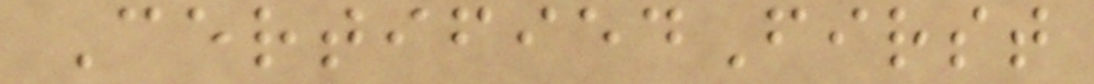CertifiedFirst
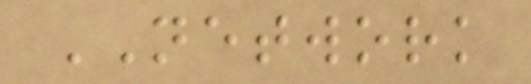NETWORK
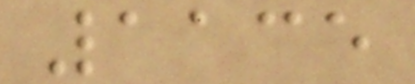1135
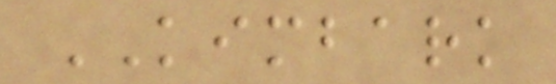KIMBARK
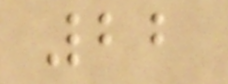22
